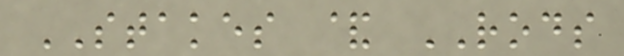STAKES & RODS
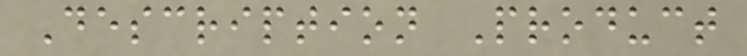Description Product
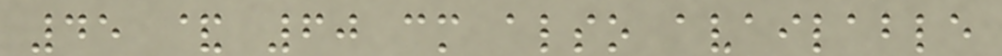45 & 60 cm also available
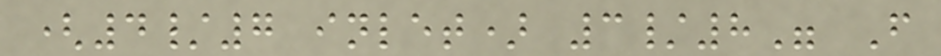(4/7 inlet) 3/8" F
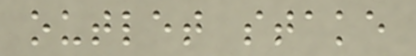outlet stake
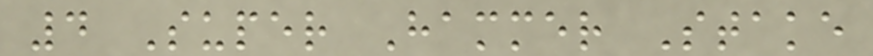4 Super Hammer Stake
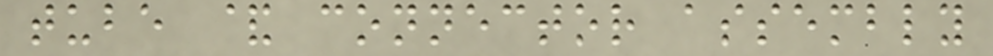tube & connector assembly
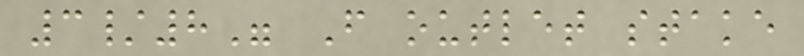3/8" F outlet stake
